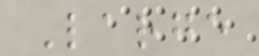Large
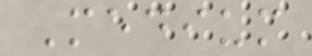Medium
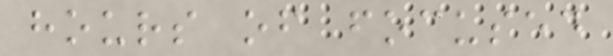hours of focused
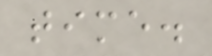time.
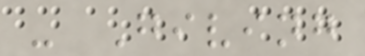- Giving
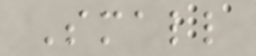Small
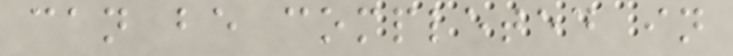can be completed in
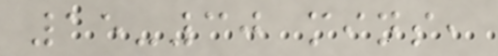15-30 mins,
